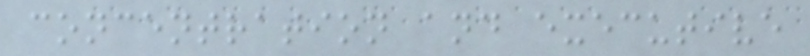concentration and executive
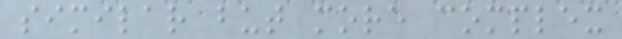similar but more complex
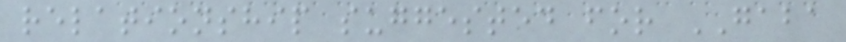relationship suggested for GABA
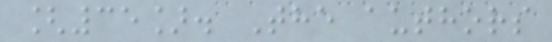[35]. The authors
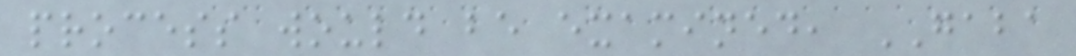process would be examined, GABA
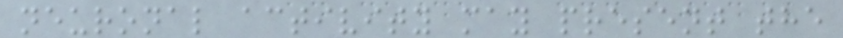neuronal activity may present the
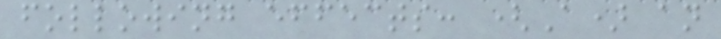following effects: (A) an
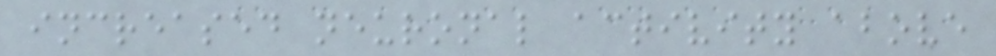increased neuronal activity above
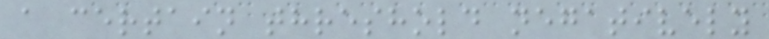a certain threshold negatively
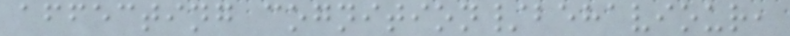affecting cognition/behaviour,
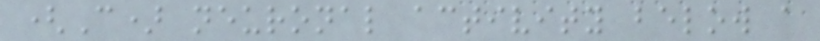(C) neuronal activity below a
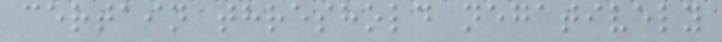certain threshold negatively
